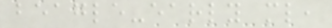beagle-early ml,
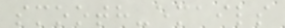smooth-emails
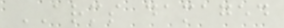ARMS damaged
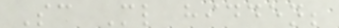Sc Ml hidden;
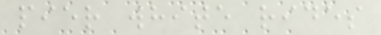pier white rides
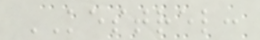KESTREL:
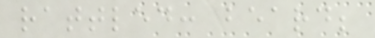rattled: beard;
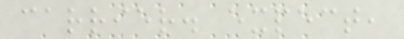carrier. expect,
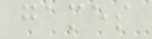games
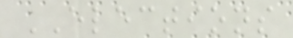ELECTIONS
